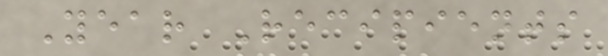Year Recipients
